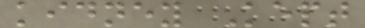kidney Kept
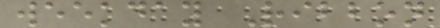weekday Ribbon
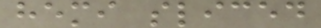hemi sliced
